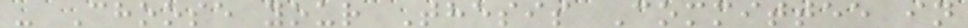- Choose your Thesis Committee in
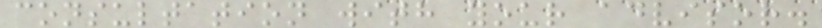consultation with your advisor.
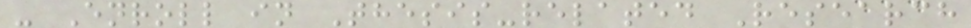- Enroll in Thesis-related Research
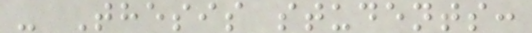- Thesis students:
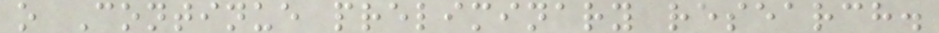o Continue preliminary research.
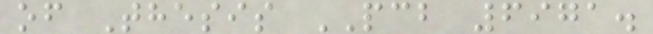of Thesis PCB 6971.
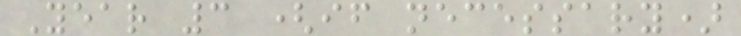Year 3 (if necessary)
